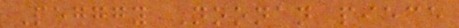Pegggy Noonan piece
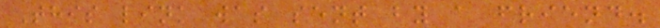This link was sent by a friend.
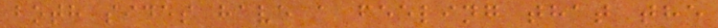both sides have a feeling that the
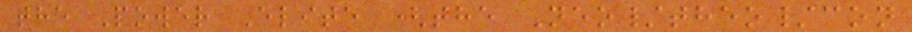the Power Elite (the Neo/theo/con
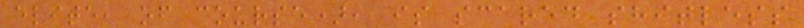elite, of course), is scared shitless
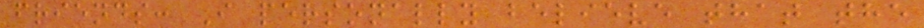friends: I personally believe that the
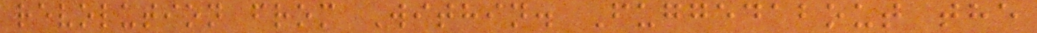revolution from Within. Fuggedabout the
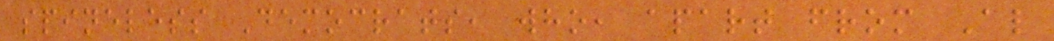spineless Democrats, who, apart from Al
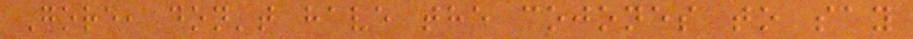Gore, don't have the cojones to say
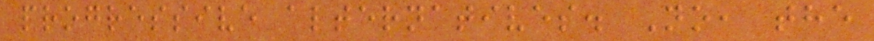progressive alternatives. No, the
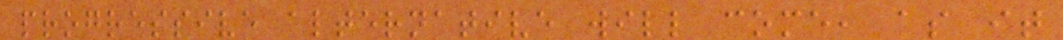progressive alternative will come, as it
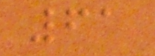61
